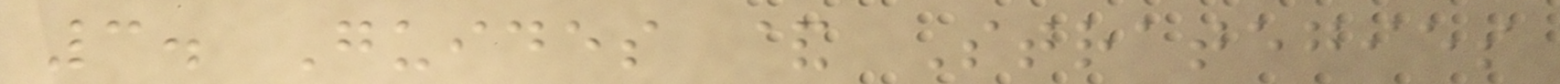3. Guides & Strategies
